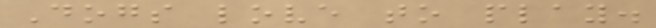Dogs love to play.
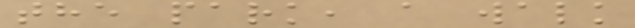the park, a walk
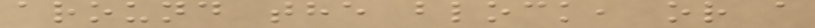around the block, or a
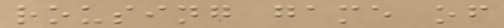rousing game of
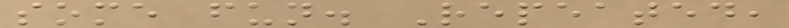some fun. Repeated,
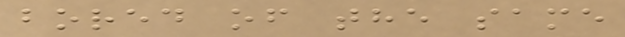bored of the same
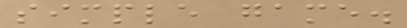simple game.
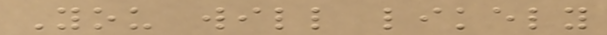You will likely
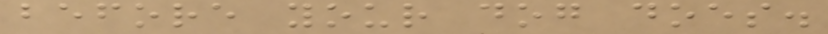before your dog does.
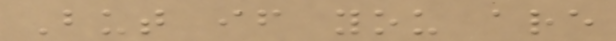But if you are
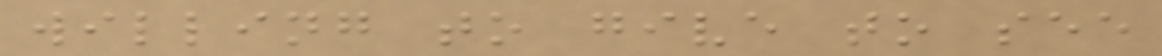willing to give to see
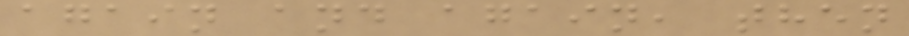again and again, then
